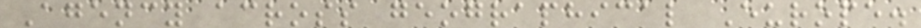Agency across geographical Europe.
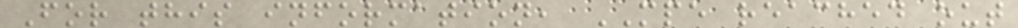For this information, MPE reached out
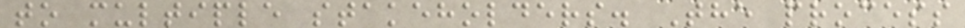to multiple stakeholders. The process
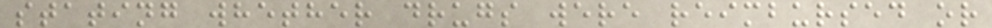stating whether drugs were reimbursed or
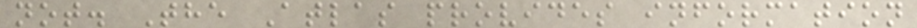not. The Atlas provides information
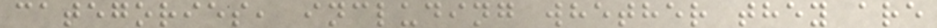categories, including whether they are
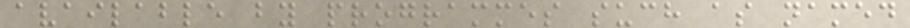available by programmes such as named
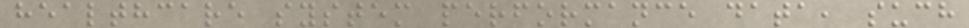healthcare system performance data, such
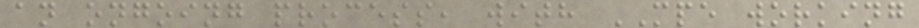an ongoing process, with MPE working
